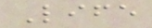Life
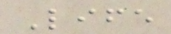Life
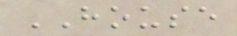HOUSE
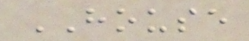HOUSE
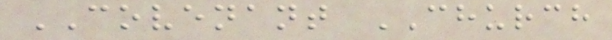COVENANT CHURCH
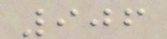906
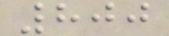800
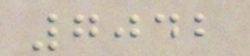7042
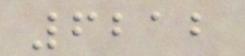6212
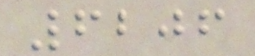6206
